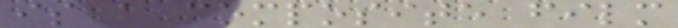is a composite film
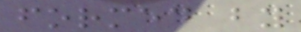formed by
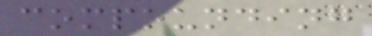compounding
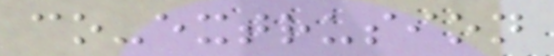co-extrusion
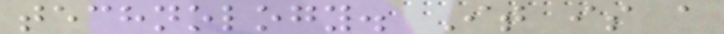technology. It is a
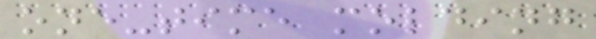one-time molding
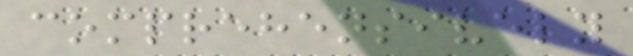comprehensively
